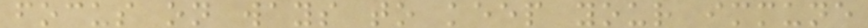focus on ways to keep your immune
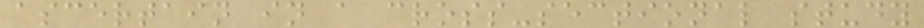ascertain in a cross-sectional study
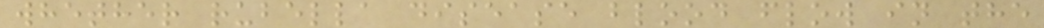whether rubella disease blood flow in the
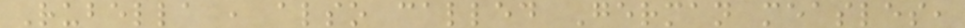Rubella , also called German measles,
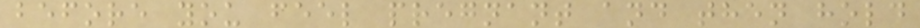before you feel pregnant and then hold
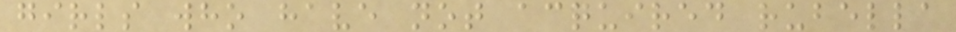girls who have not acquired rubella
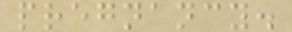pregnancy.
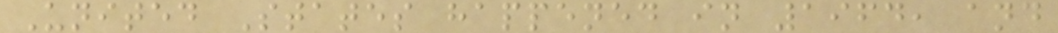United States happened in 1964, and
